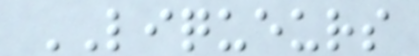LIQUEURS
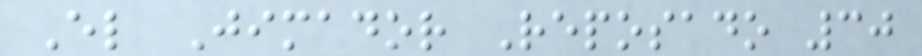El Jimador Reposado 30
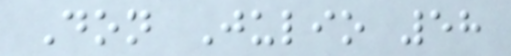Don Julio 58
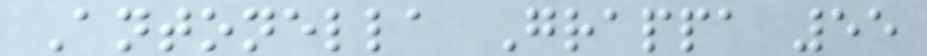Antonella Grappa 55
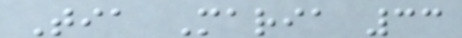Tia Maria 33
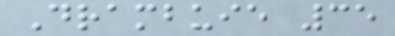Drambuie 35
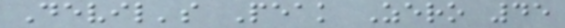Devil's Peak Zero 45
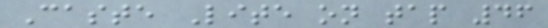Caste Lite on tap 46
